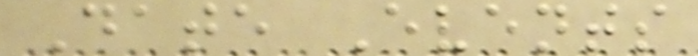Date Events
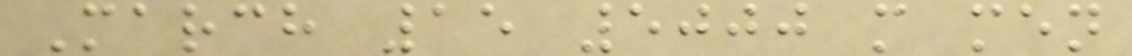March 15 5000 m men
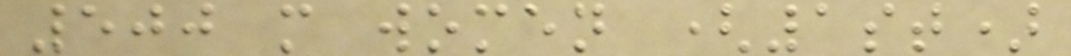500 m women (1st)
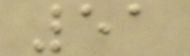51
